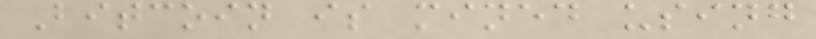Bitcoin is mined using
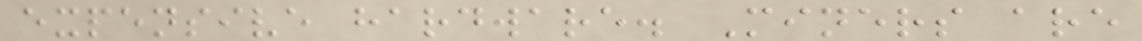expensive hardware. Miners are
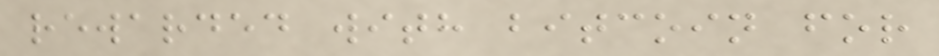rewarded with bitcoin for
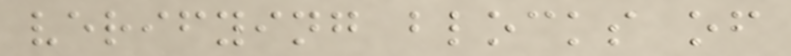verifying blocks of
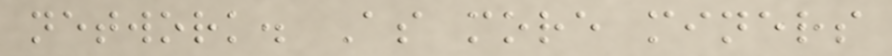network. As more miners
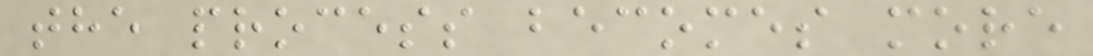the process becomes more
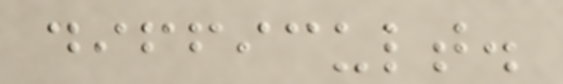difficult.
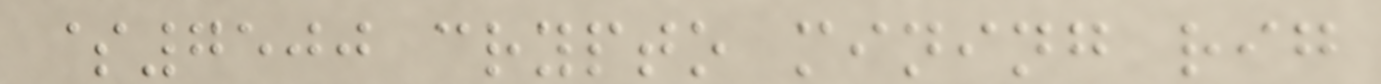$7500 crypto mining rig
